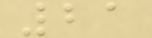21
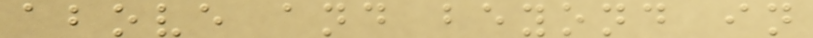above and beyond in
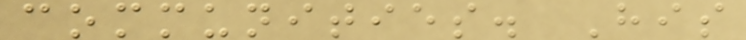communities. His
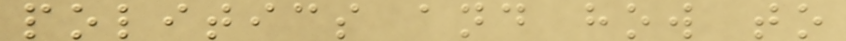politics and how to
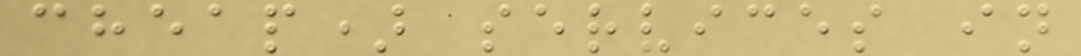cheap) services in
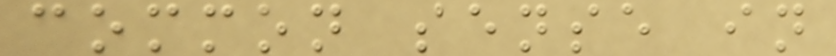common sense in
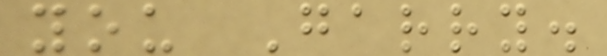you Garry.
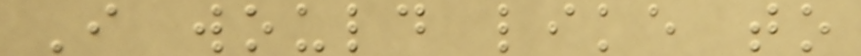I would like to
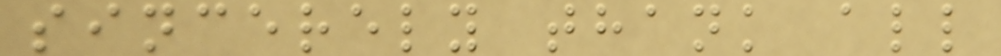sincerely thank all
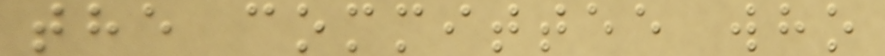the committee who
